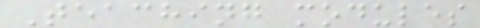Teaching modules
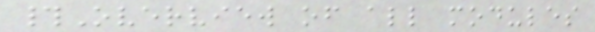#Overview of all modules
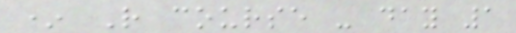* R course - day 1
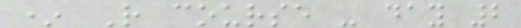* R course - day 2
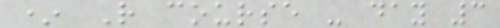* R course - day 3
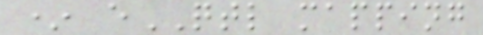* eQTL mapping
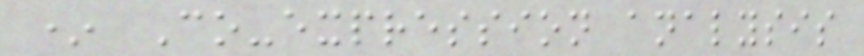* Co-expression analysis
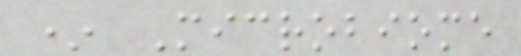* Microbiome
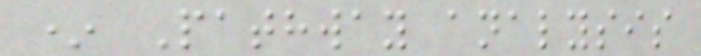* Pathway analysis
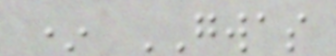* GWAS
